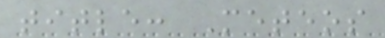title: Meteos
